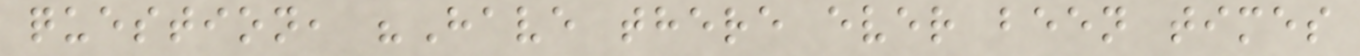question, "Have there ever been times
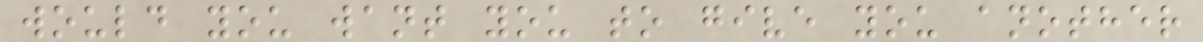would you want you to give you another
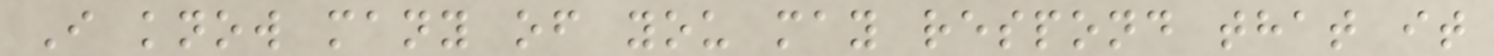I know many of you may respond that it
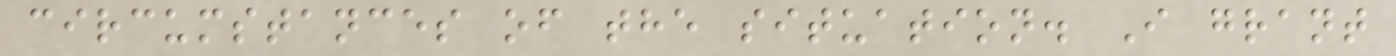circumstances of the situation. I grant
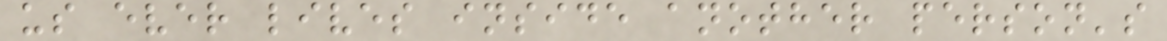us ever lives inside another person's
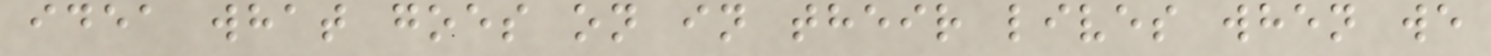idea what goes on in their lives when we
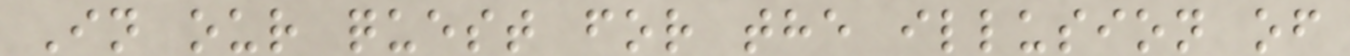In our quest for the illusion of
